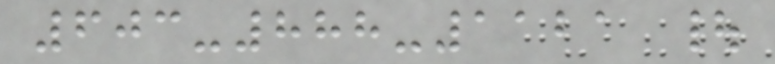603-888-1121 |
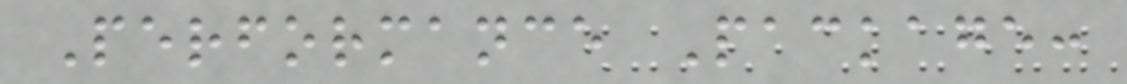Performance Package:
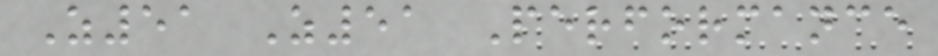Z51 Z51 Performance
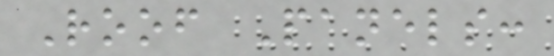Roof Panels:
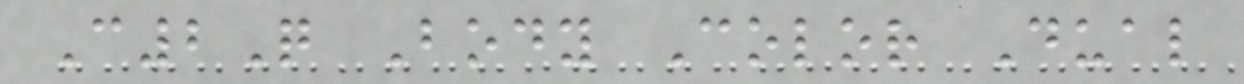C2Q Body Color Dual
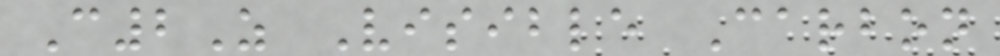C2Z Visible Carbon
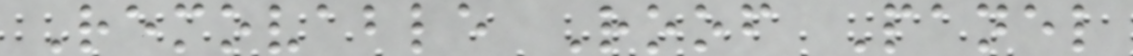Removable Roof Panel
